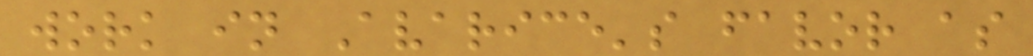work in Avarice's favor as
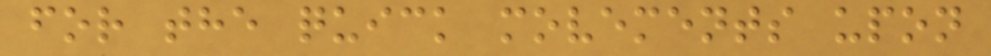for the quick movements upon
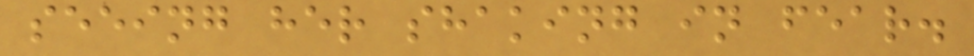seeing her shaking in fear.
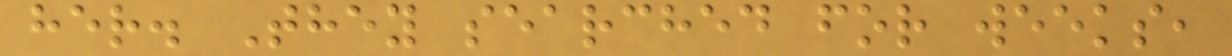her. They searched for weeks,
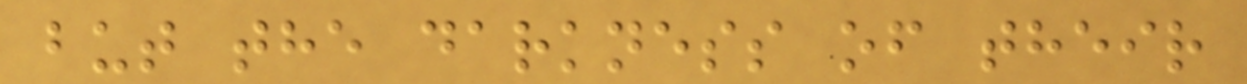but the darkness of their
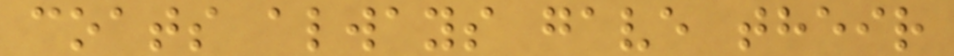coats always gave their
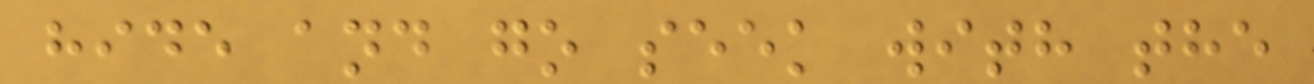hide and go seek with the
